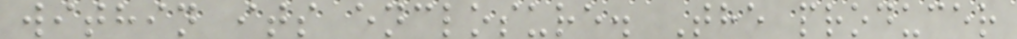within its enclosure. The producer
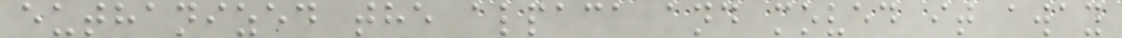euthanized the alpaca and moved it away
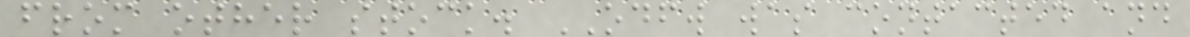from other stock. ODFW was contacted and
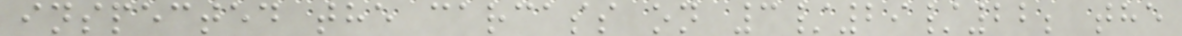inspected the carcass on 3/29/22; the
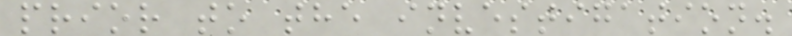prior to the investigation.
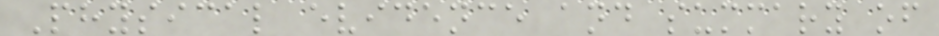Physical evidence and summary of
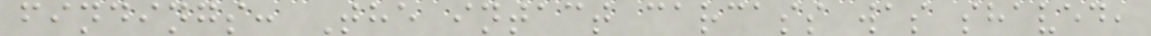findings: The intact carcass was shaved,
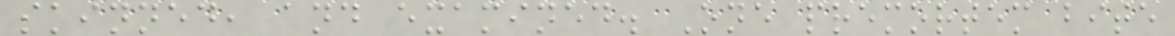skinned, and examined. One premortem bite
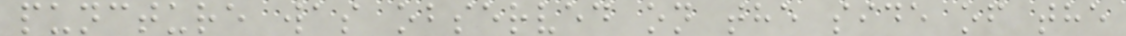puncture was observed on the side of the
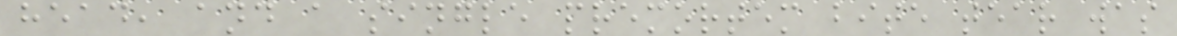head, and a single premortem bite tear was
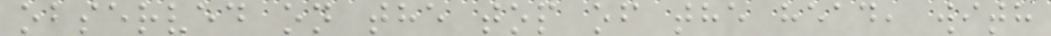observed on the top of the head, with
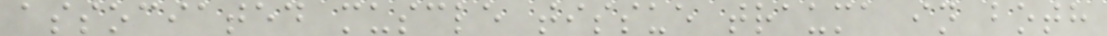associated muscle tissue trauma in both
